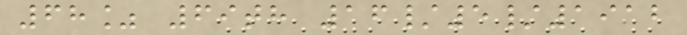68% 69th 16/5/1912
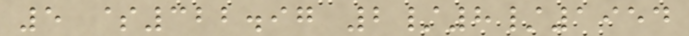5 $322.97 2/8/1954
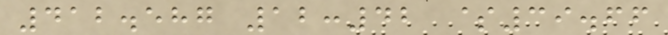412.587 12:42 $39.66
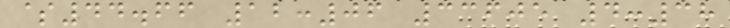$44.66 12:06 33605 4:38
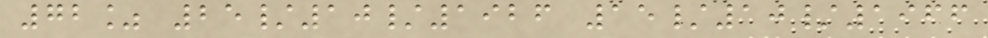72% 25/10/1926 15/10/1966
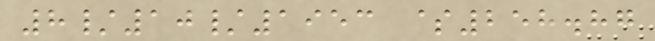8/10/1953 $258.87
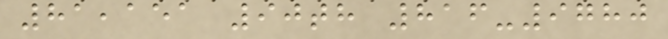81,151 90th 816-9780
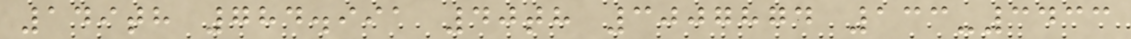149th 784.991 40th 3007874 133-3433
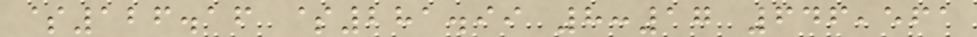$126.16 $281.99 8:17 646,561
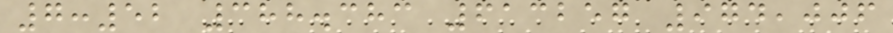7:52 388.383 613257 974,006
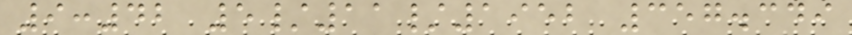9:42 5/11/1952 357.349
